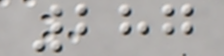287
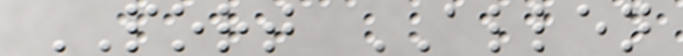PORT ALLEN
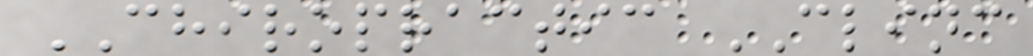CHIROPRACTIC CLINC
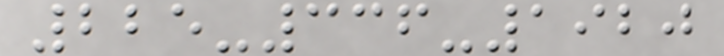225-336-1920
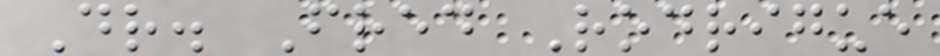Dr. Fred Rodrigue
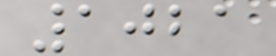1021
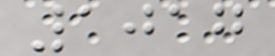1017
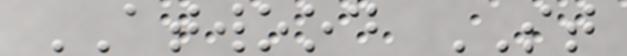ATWOOD ST
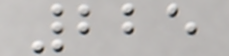225
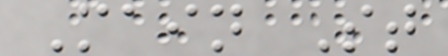Main St
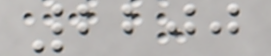2200
